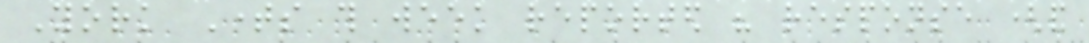York Times this week reported his response (and
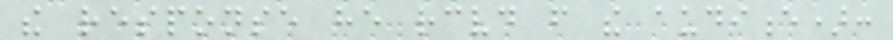the response he received from the audience):
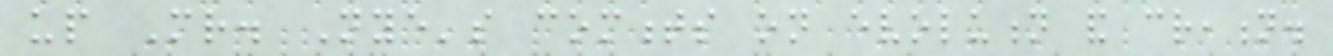up Mr. Nye's comments on evolution and creation.
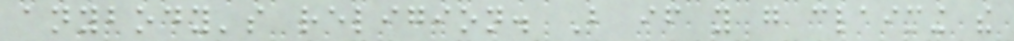anybody's religion. But if you go claiming the
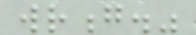wrong."
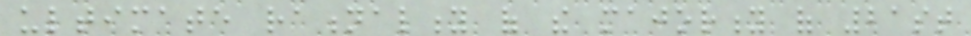ultimate rationality of the majority of 21st
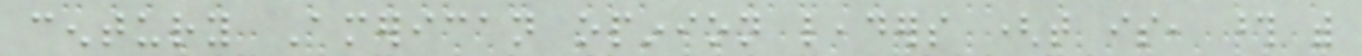century American opinion leaders (that is, those with
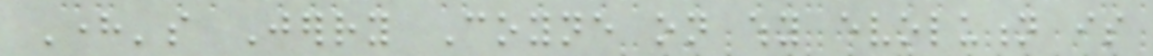Here's Jerry Coyne on why evolution is
